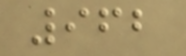962
